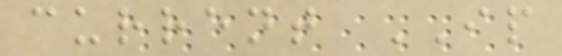current IP
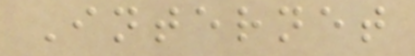Internet
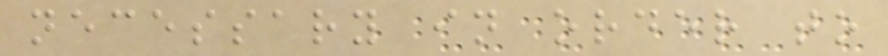necessary in order to
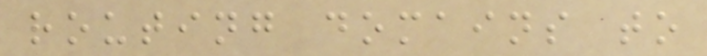routing domains to
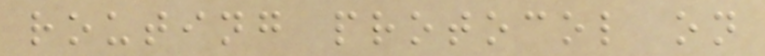routing protocol on
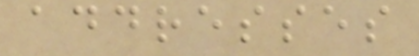addresses
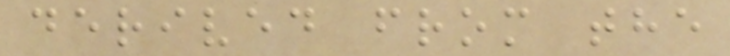derived from the
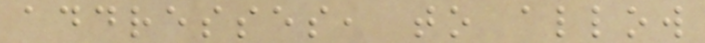addresses, to allow
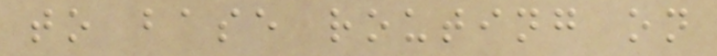to base routing on
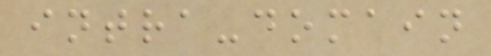intra-domain
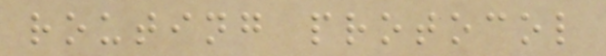routing protocol
